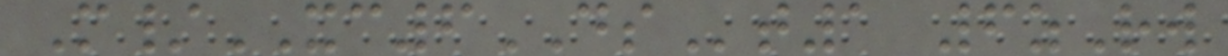M/XC6DSt1 6zRw
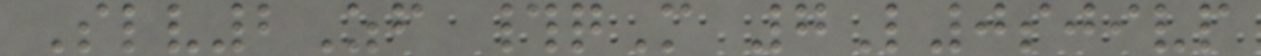Slv2Zf #qM 7L0sjivp
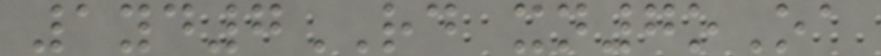1yd7RD xn7oOa
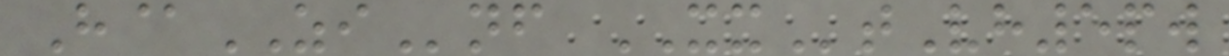H@ZInf XXtVh5pw
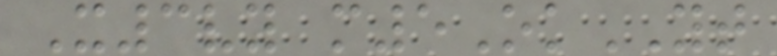X3vy m5OkYT
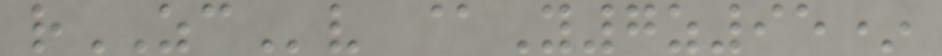rZCv @Y7z95*
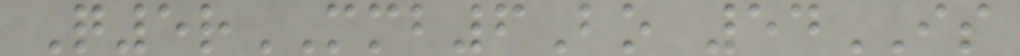Q5rMMB6Bo 54IS
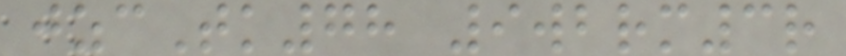jzcTk78 9wbrm3r
